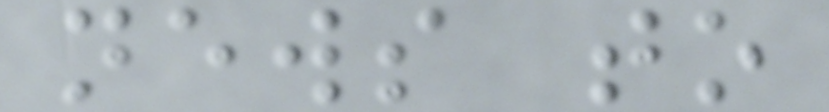news to
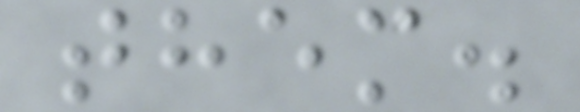them.
